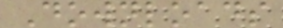Downloads
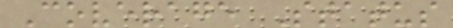Coverage Status
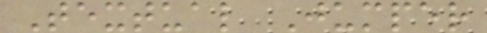Textual Jumper
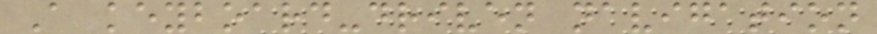A keyboard-driven navigation
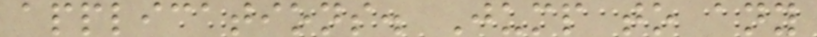applications. Jump to any
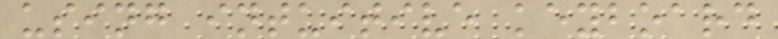using intuitive keyboard
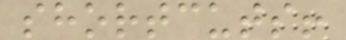shortcuts!
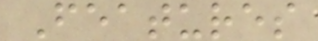Features
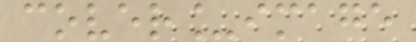cover_image
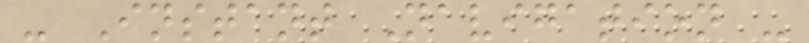- Instant Navigation -
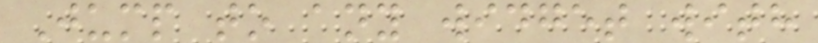Jump to any widget with
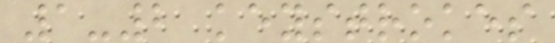1-2 keystrokes
